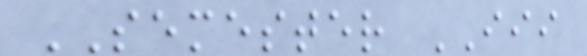SEMESTER III
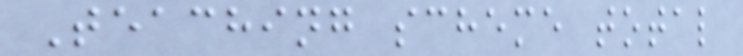Teaching scheme total
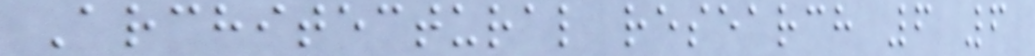Architectural research 6 6
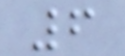6
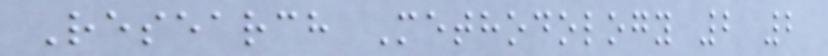Research Methodology 2 2
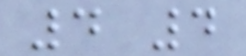4 4
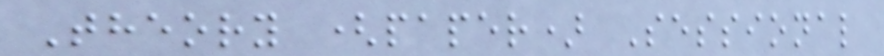Theory (paper) Sessional
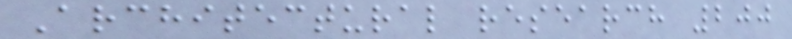Architectural research 200
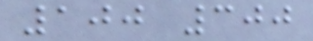100 300
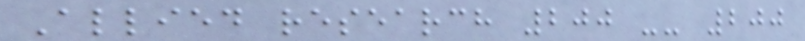Allied research 200 -- 200
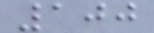100
